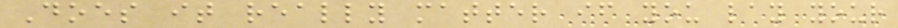Does it really matter if you lay your
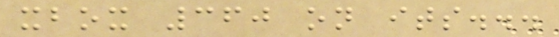xbox 360 on its...
